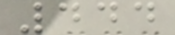444
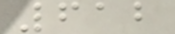612
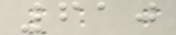610
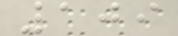109
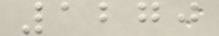1270
